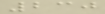230
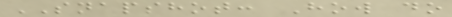SNAPSHOT: How do
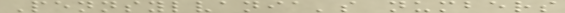Pennsylvania's numbers
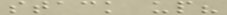stack up?
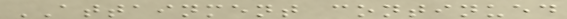ATTAINMENT continued
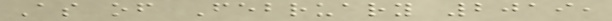As of February 2019,
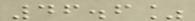46.6%
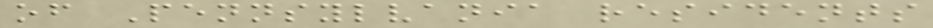of Pennsylvania residents
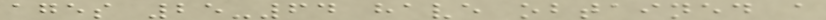ages 25-64 have obtained a
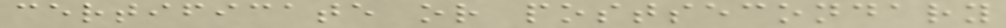certificate or postsecondary
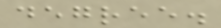degree.
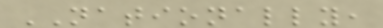NATIONALLY,
